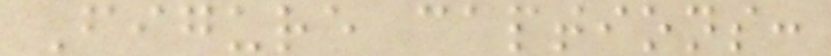Figure captions:
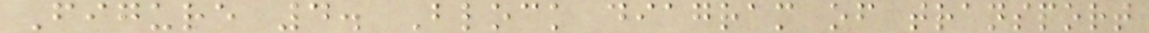Figure 4. Block diagram of transport
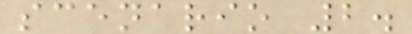scenario 2.
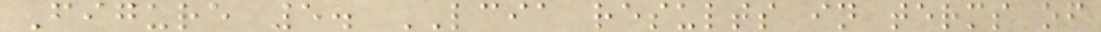Figure 5. LCIA results in terms of
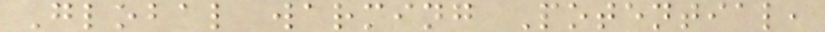Global warming Potential,
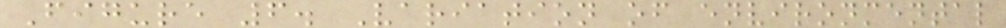Figure 6. Variation of environmental
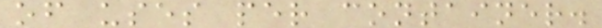of uses per container.
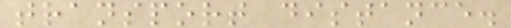transport distance.
